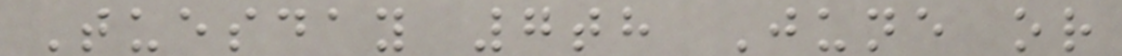Tuesday 7th June or
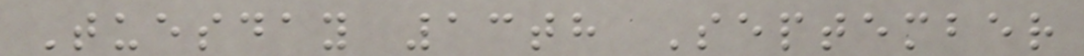Tuesday 13th September
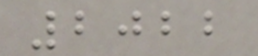2022
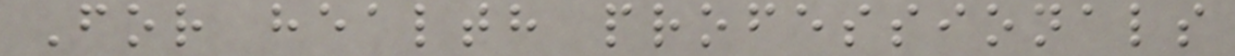For health professionals
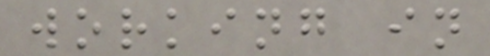working in
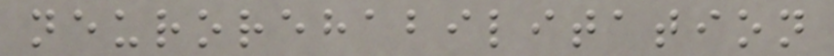neurorehabilitation
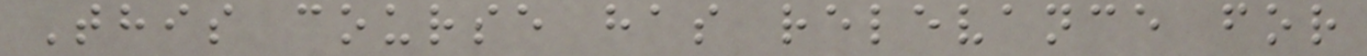This course has relevance for
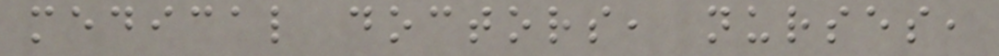medical doctors, nurses,
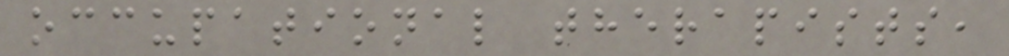occupational therapists,
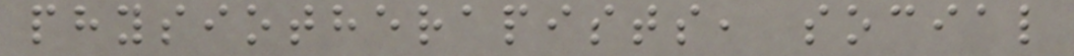physiotherapists, social
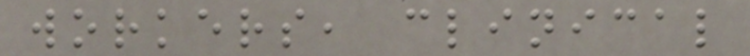workers, clinical
